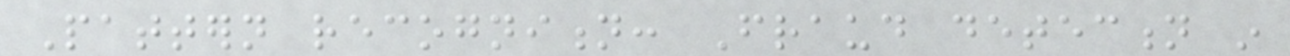Pattern recognition: Fraud detection in
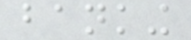banking
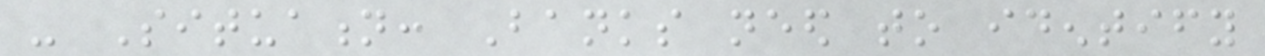- Situation: Banks need to identify
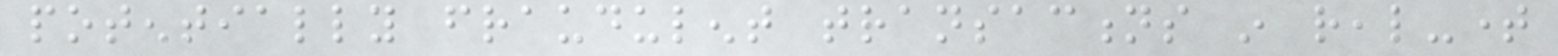potentially fraudulent transactions in real-time
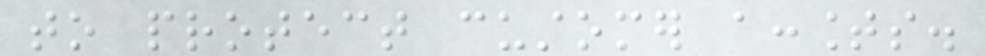to protect customer accounts.
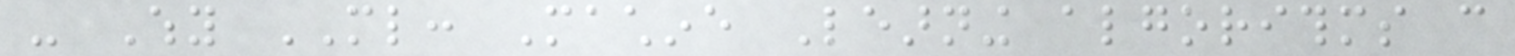- Why ML: Machine Learning algorithms can
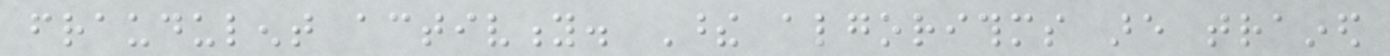fraudulent activity. These algorithms are trained
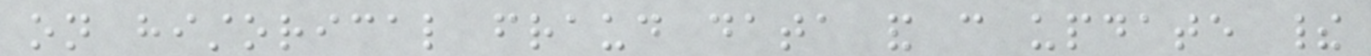on historical fraud data and can update their
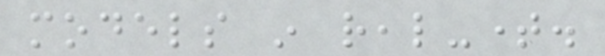models in real-time.
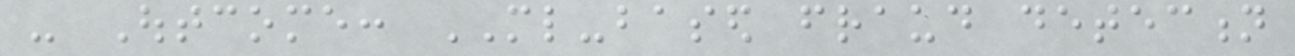- Outcome: ML-based fraud detection
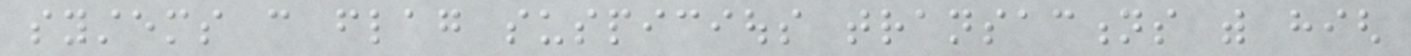systems can flag suspicious transactions with high
